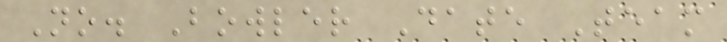No. Bowler Date Team
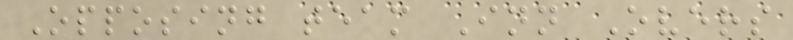Opposing team Inn Overs
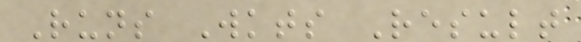Runs Wkts Result
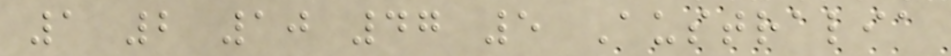1 2 10 47 5 Australia
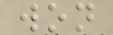won
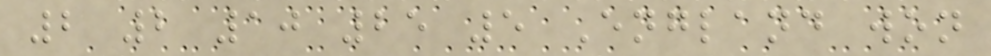2 2 10 25 5 England won
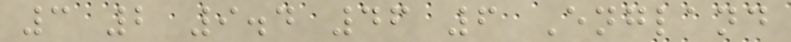3 2 9.4 46 6 England
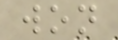won
